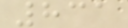831
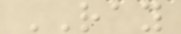RAY
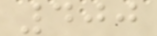400
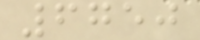6750
